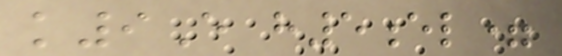k9E h5el=
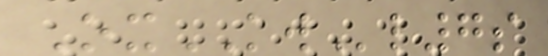OxKWl7s
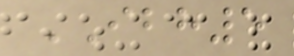IBH5
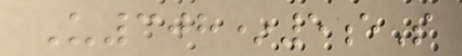U308*5eS
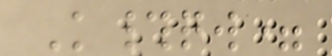K#qw=
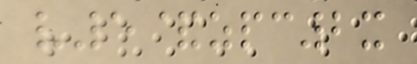v5&zpc2x
